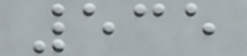535
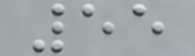55
